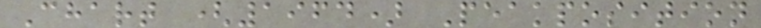Chart (1964) Peakposition
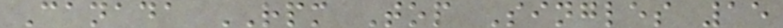Canada RPM Top Singles 15
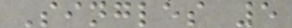Singles 5
